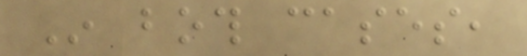In both cases,
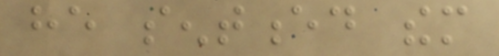he sentenced them
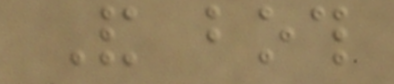And both
